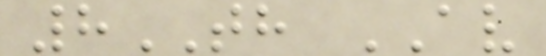8TH AV
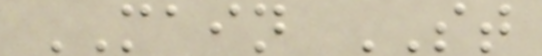MAIN ST
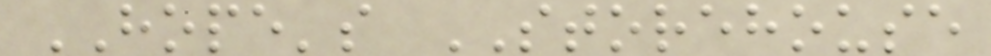HOPE's STOREHOUSE
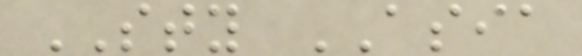STY ASIA
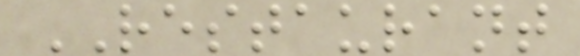RESTAURANT
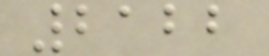2122
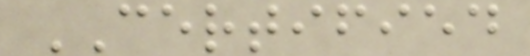CERTIFIED
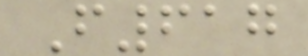F617
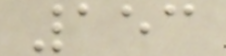153
